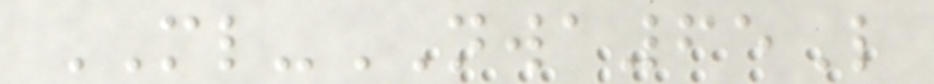ML-NWA65L
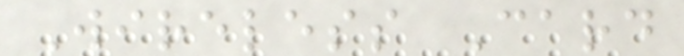Wireless Card
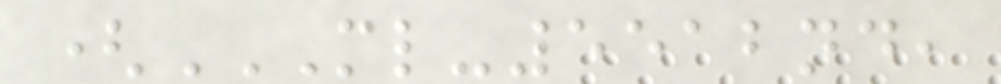(ML-5512ND,
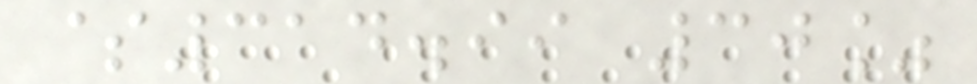$314.99 30%
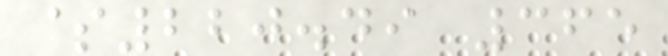$220.49 365
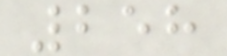258
